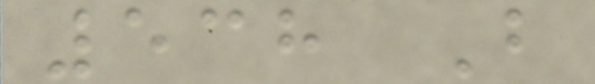538 B
